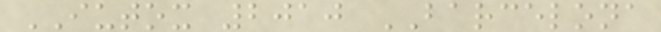IUTOX 2010 BARCELONA
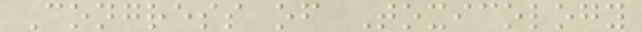Congress of Toxicology
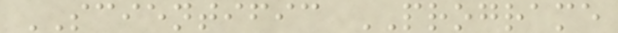SCIENTIFIC PROGRAME
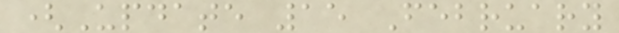(Update 15 February
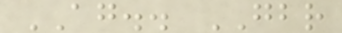AG.. GBR
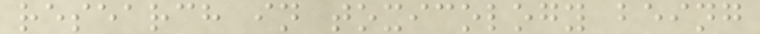research in toxicology being
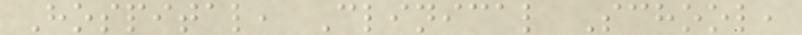Hospital, Clinical School,
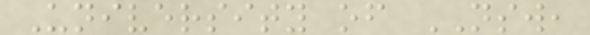University of NSW,
